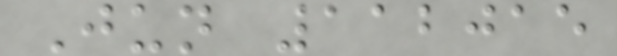Jun 112015
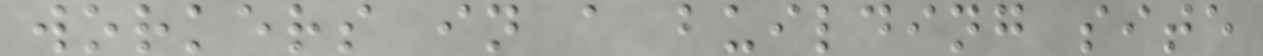workers in a building site
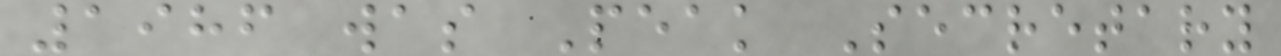1986 was Peak Secretary
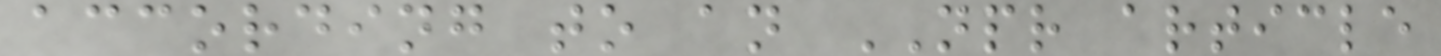according to an NPR article
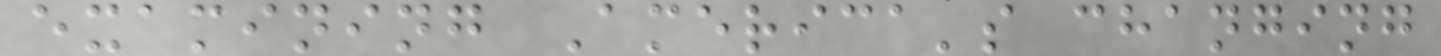examining America's changing
